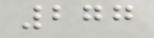277
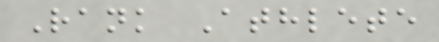Rank Athlete
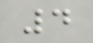4
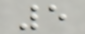5
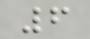6
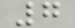7
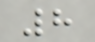8
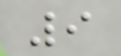9
